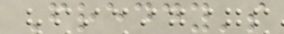Freddy's
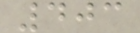403
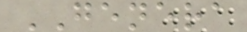GENERA
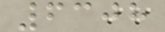6308
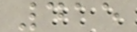415
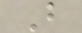B
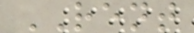RENT
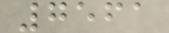7561
